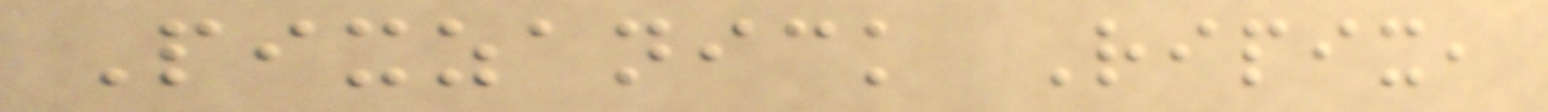Pixzanick Ripix,
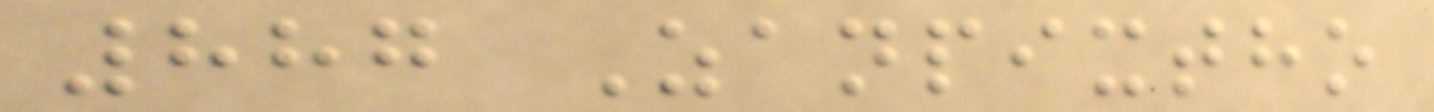887 Zanpixtho
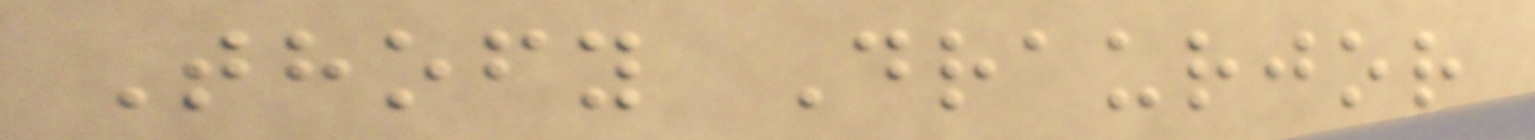Thofy Draurjor
